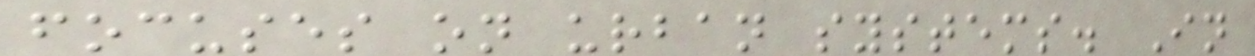focuses on urban systems. In
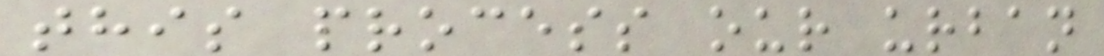this process our urban
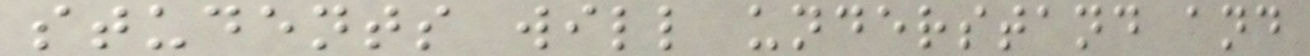students will understand and
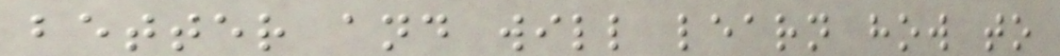better and will learn how to
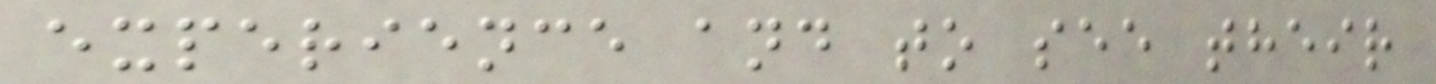experience and to see their
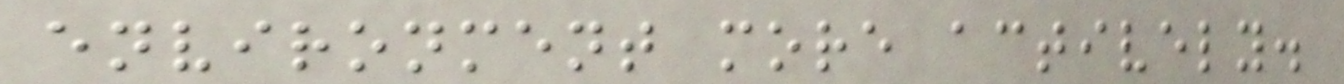environment more actively.
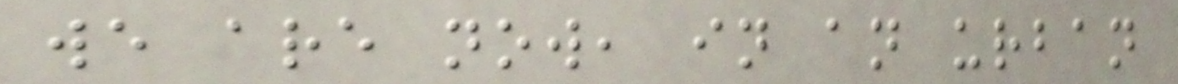we are now, in an urban
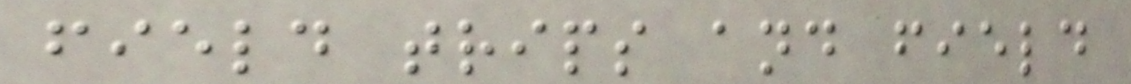field trips and field
